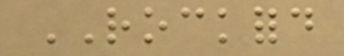ROCKFORD
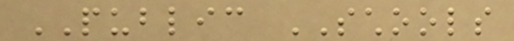PUBLIC SCHOOLS
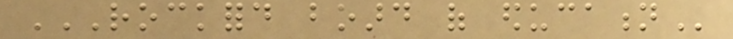ROCKFORD BOARD OF EDUCATION
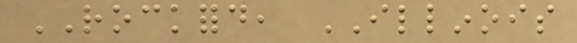ROCKFORD, ILLINOIS
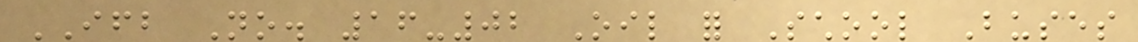IFB No. 16-02 Oil for School Buses
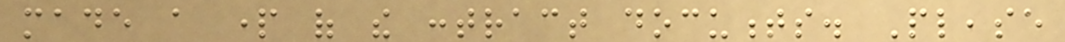made a part of the contract documents. Please
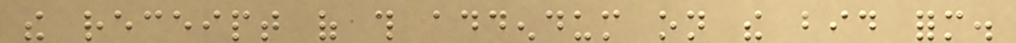the receipt of this addendum on the bid form.
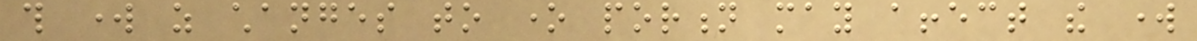this work as changes to one portion may affect the work
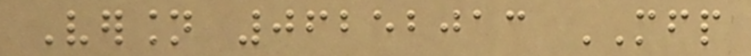Version 06252013 MFP
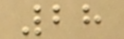28
